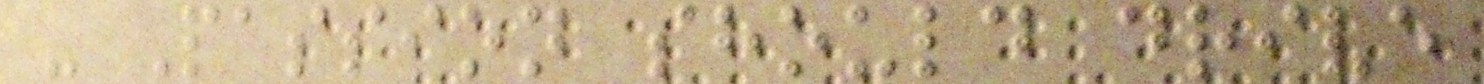- Passion should drive
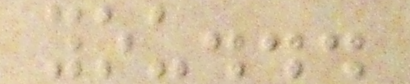you...
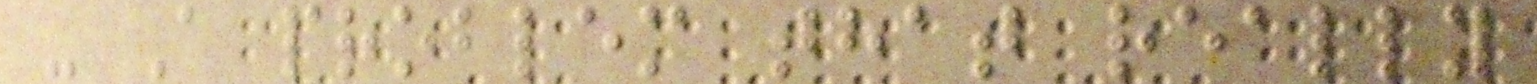- A problem that really
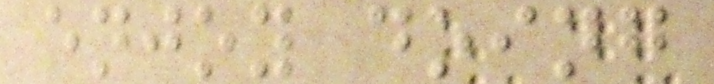enjoy doing
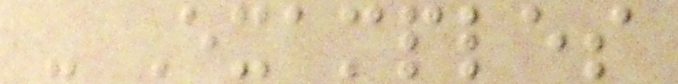- Examples
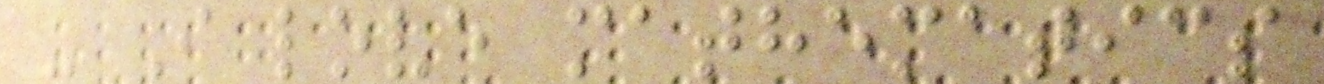- I love mathematics
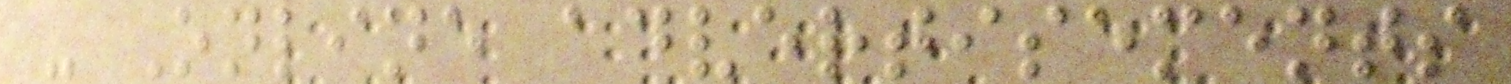- Online advertisements
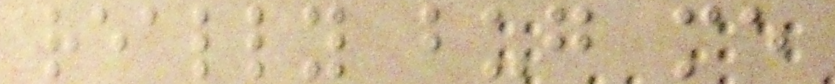really bug me
